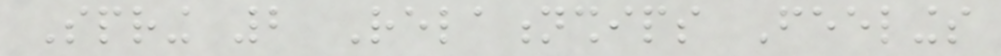Spring 2 Relationships Feelings
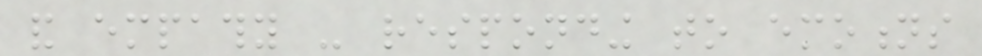and empathy - responding to emotions
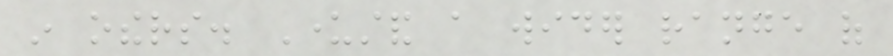in others. Understand a wider range of
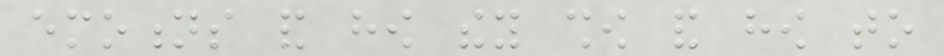emotions and how they show and how to
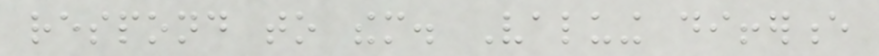respond to them. Valuing difference
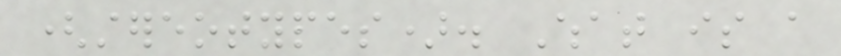(stereotypes). What is a
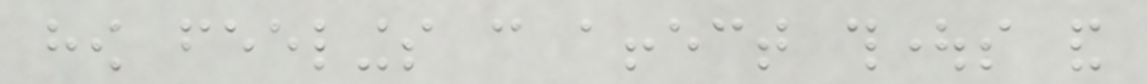how feelings can affect thoughts and
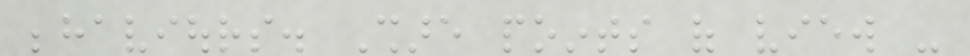behaviours. Share points of view -
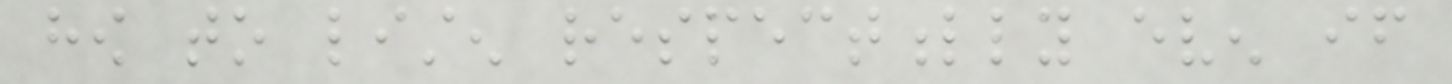how to listen respectfully even if
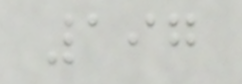197
